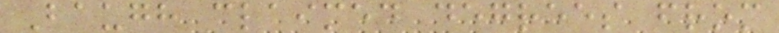Baugh claimed degrees from
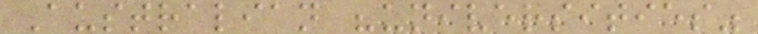Australian "universities"
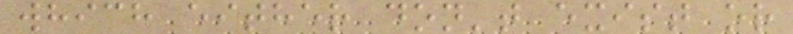which either don't exist or
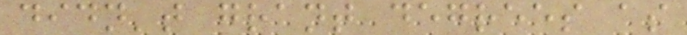didn't grant degrees as
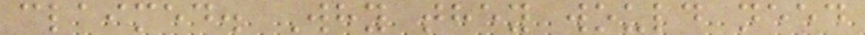claimed. Why they would need
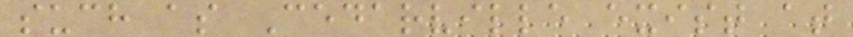such as Cedarville exist at
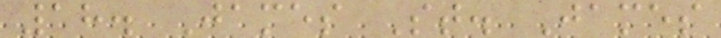18. James St. James
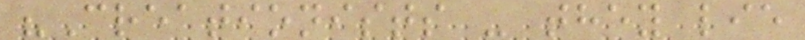"Creationists - they lie
